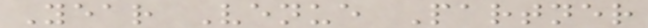Year Venue Partner
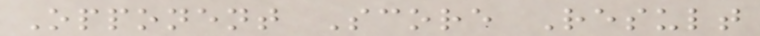Opponent Score Result
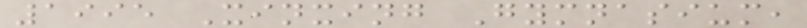1995 Xinxing Gymnasium,
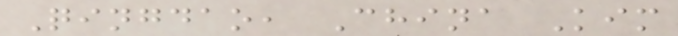Qingdao, China Kim
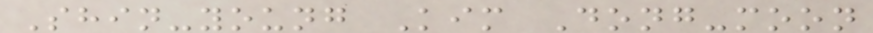Shin-young Kim Dong-moon
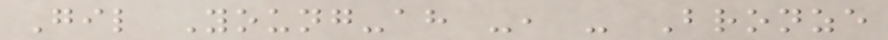Gil Young-ah -, - Bronze
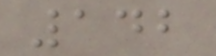142
